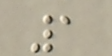1
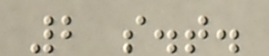2 s.t.
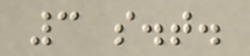3 s.t.
